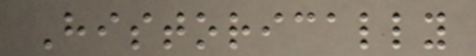Historically
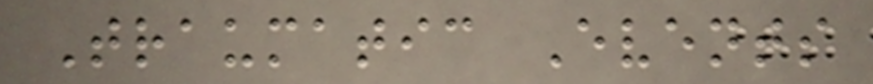Traumatic Events
